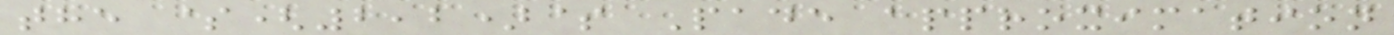the $(2,2)$ Pade approximation
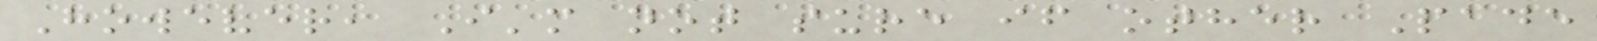However, I'm not sure if other Pade
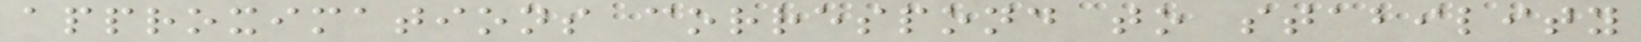approximations correspond to stability
